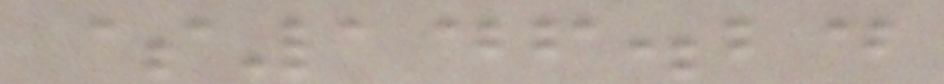$146.24
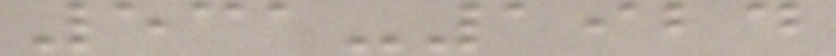531-1924
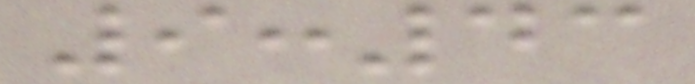9:43
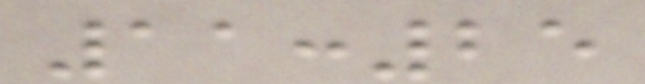11:25
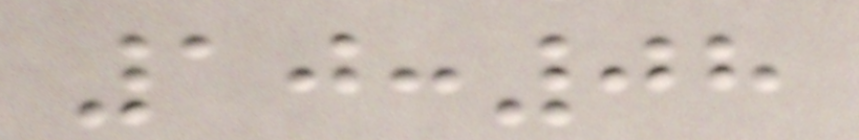10:08
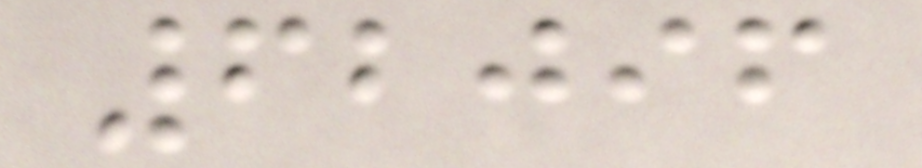62096
